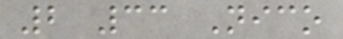2 33 Nico
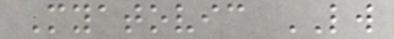Myatovic LW
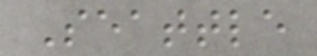Seattle
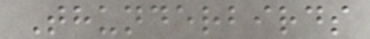Thunderbirds
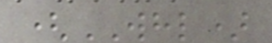(WHL)
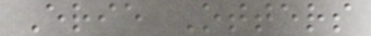Erie Otters
